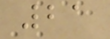21
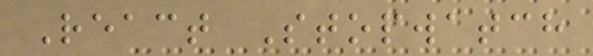React Stopwatch
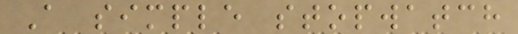A simple stopwatch
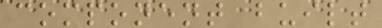component built
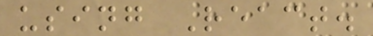using React.
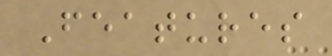Features
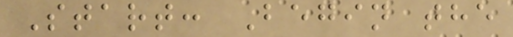Start: Begin the
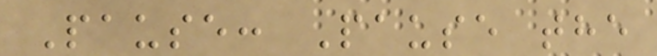Pause: Pause the
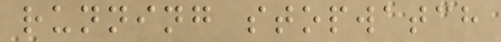running stopwatch
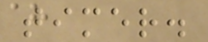timer.
